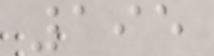195
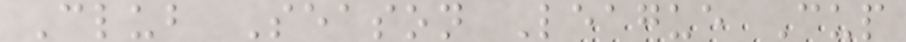Club Season League Cup
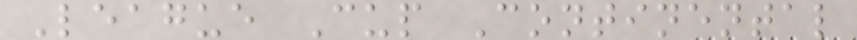League Cup Continental
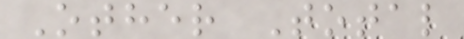Other Total
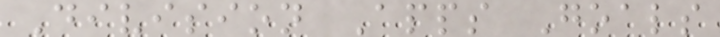Division Apps Goals
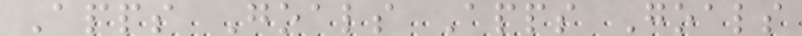Apps Goals Apps Goals
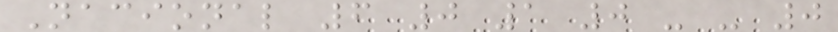Nacional 6 0 1 0 - - 0
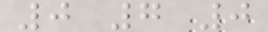0 7 0
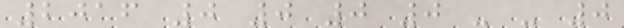2016 0 0 0 0 - - 0
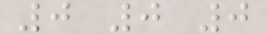0 0 0
